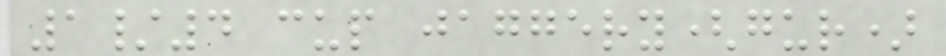1/4 cup jaggery(gur)
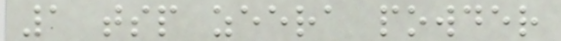1 tsp zeera powder
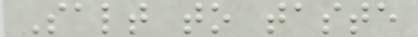Salt to taste
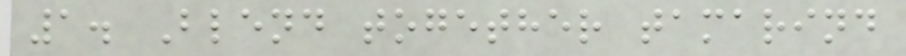1. Blend together tamarind
